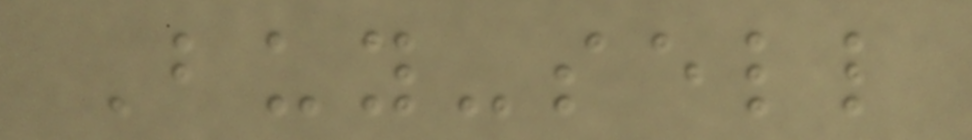Buy-sell
